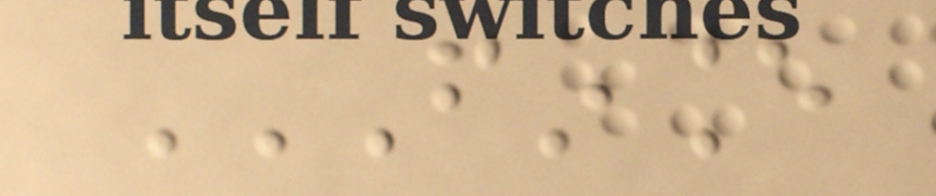FINANCE
